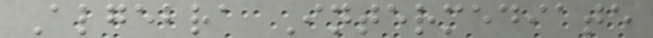Algebra Intermediate
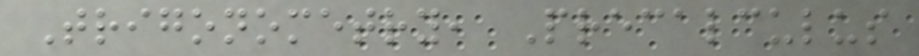Trigonometry, Precalculus
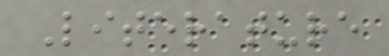Literature
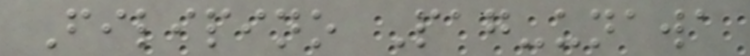Filipino Pag-unawa
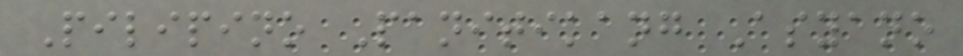Pilipino Panitikang Asyano
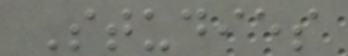Studies
